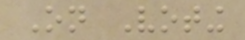On Voting
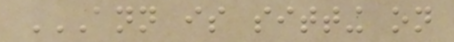ANN IS SITTING ON
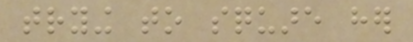trying to square her
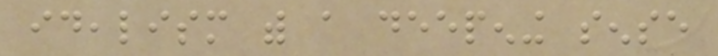idealism with a deepening sense
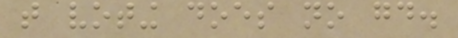that voting does no good.
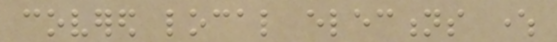covered local elections where
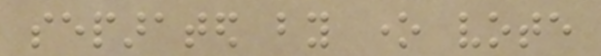separated by one vote
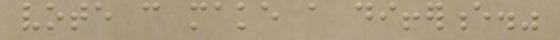vote can make a difference."
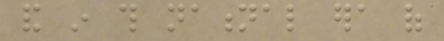and in this national era of
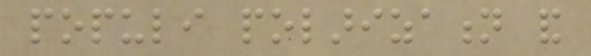populi polarization and
